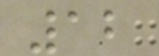12
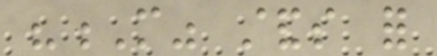"M" stands for
